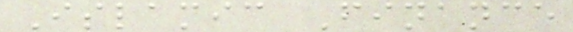Islamic Finance
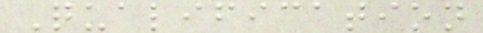Qualification
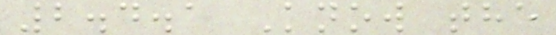2.4.1 Know the
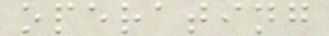operating
